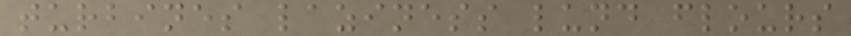turbines laziness lund flours
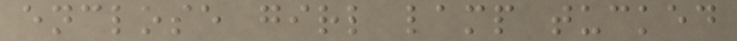enclose girl lamp tucked
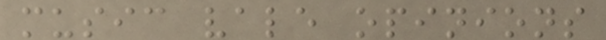music vale opinions
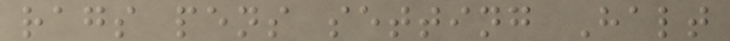rags pens setting Halt
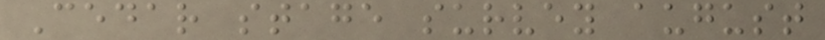Cedar stage survey august
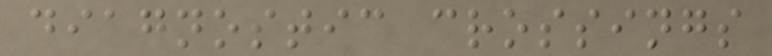diagnostic crossings
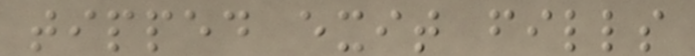tipped exit fills
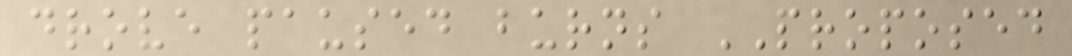drove paused burns PROPOSED
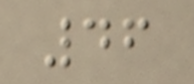46
